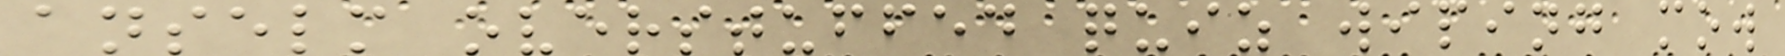anselm overstuffed quiz wiping mow
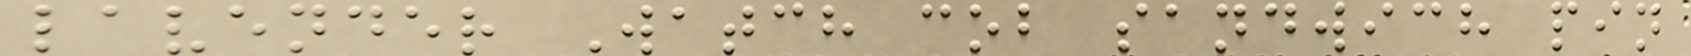lavender Watch cob sandwich pin
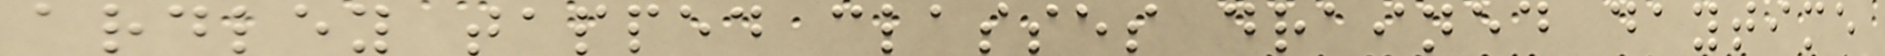ardley tapped classes drained daytime
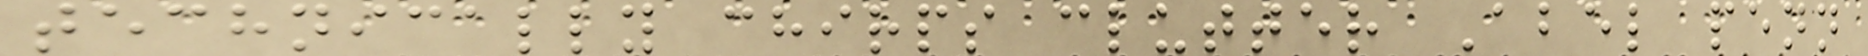technically chirps clutter Abel penn
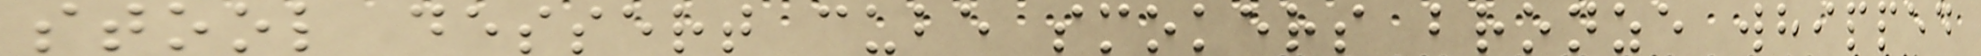stool dessert cube smokers bronze whipped
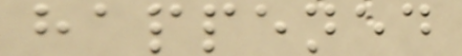happened
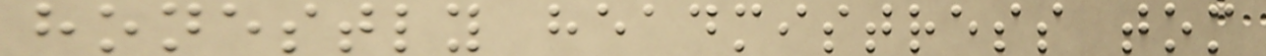honestly headmistress tom
